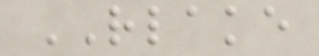RLAKE
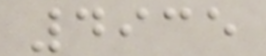4935
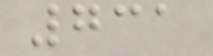731
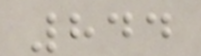844
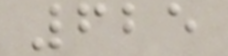625
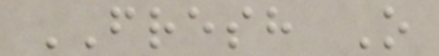FRESH O
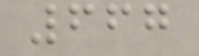667
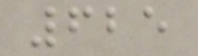625
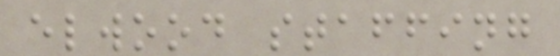elwood staffing
